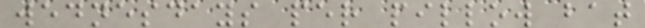wednesdays per pillow bat
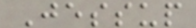Jessup
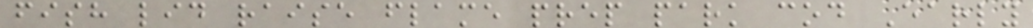fish lid raise flame prep park cod Early
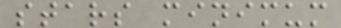stars minimum
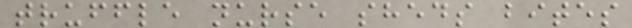truffle nurse sheds bites
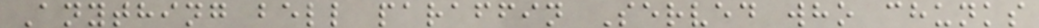Anything bell paraffin Served who chunks
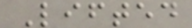Lifted
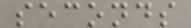seconds
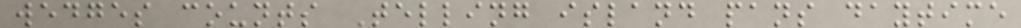wedges counts Telling island pans daytime
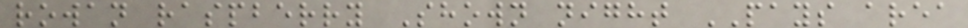rowan raspberry Shown night PAYS area
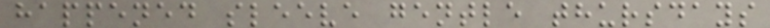happened sleeve gentle thursdays
